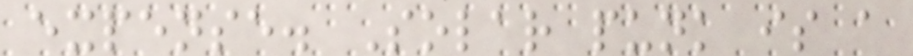expense. Solar punk is a
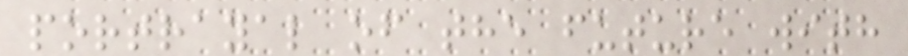portrayal of the future with
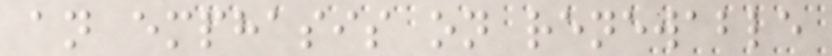an emphasis on renewable
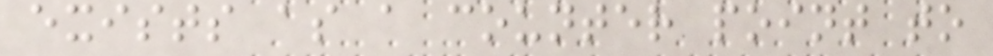exists as a counter point to
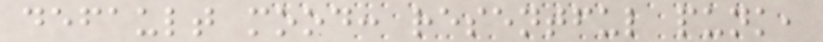default mood: resentful punk,
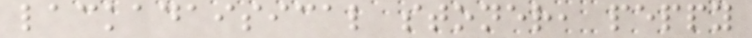lackadaisical stoner, peppy
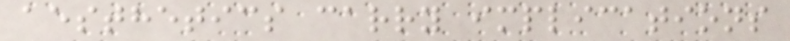aesthetics carry implications
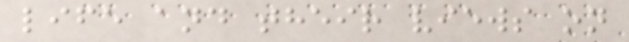life and their views on
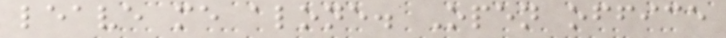leave me alone. Open office
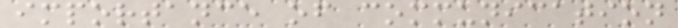importance of communication
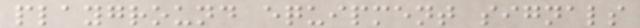playground equipment signals
